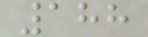188
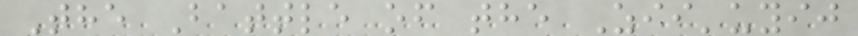The Battle of the Zii'uyij
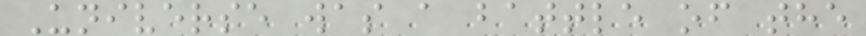Universe was a battle of the
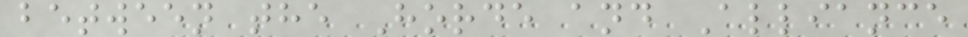between the Horde and Alliance
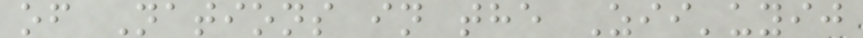of Nations in the Zii'uyij
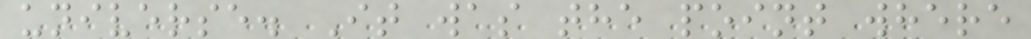universe. It was the point where
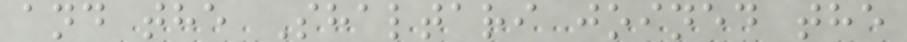and the Shaltari joined the
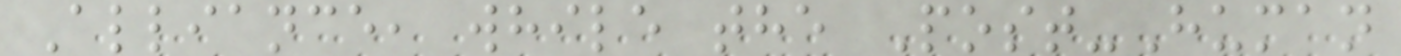Alliance, while the Post-Human
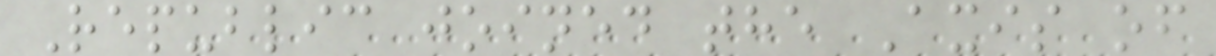Republic joined the Axis of
